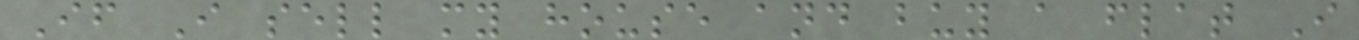If I sell my house and buy a flat I
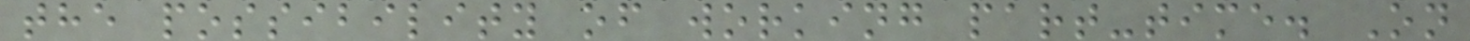the possibility of working part-time. On
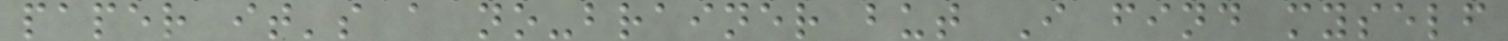paper it's a no-brainer but I find myself
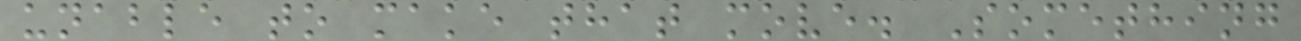unable to make that move. Something
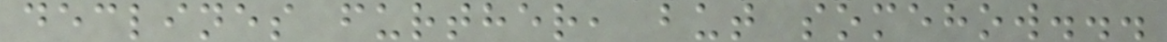declines further, but somehow...
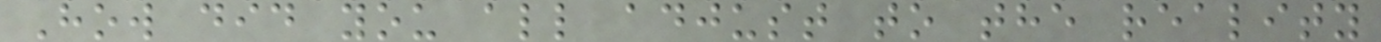How did you all adjust to the reality
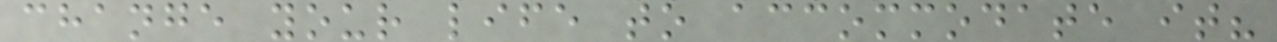change your life to accommodate it?
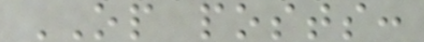OP posts:
